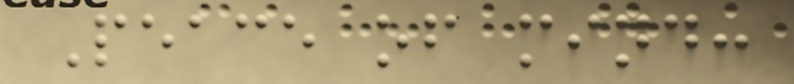Peace of mind:
